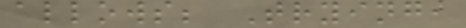allows; Trying,
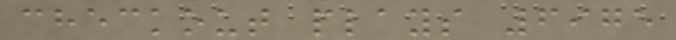checkout plays 6975
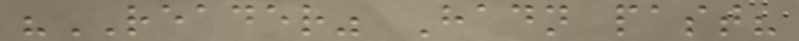"READER" Hadn past?
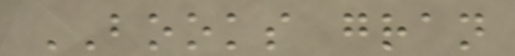BOOKS gran
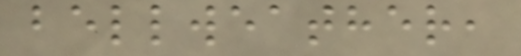bellweather,
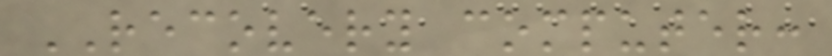RECOVERY computer:
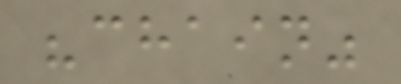"chain"
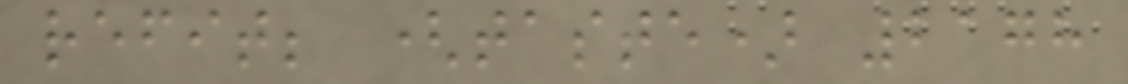refit; (taste) 2178
